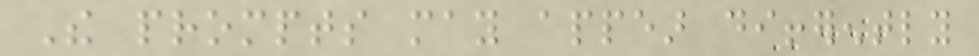The prompts may appear differently
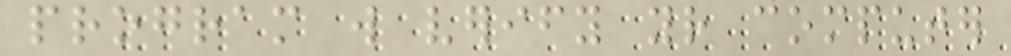program will verify your computer
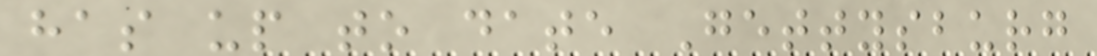has up to date Gettysburg
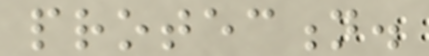protection.
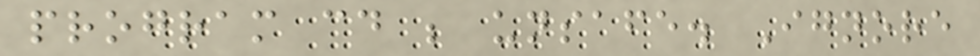program could be unsafe. Ignore
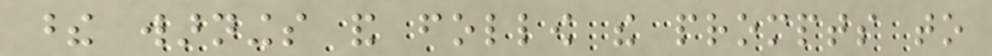these warnings and follow the prompts to
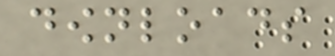downloads
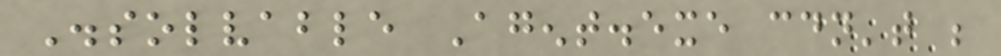Dissolvable Agent.exe couldn't be
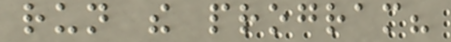run the program?
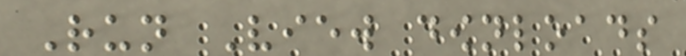Run View downloads
